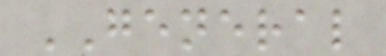GENERAL
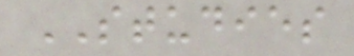STUDIES
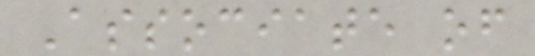Associate of
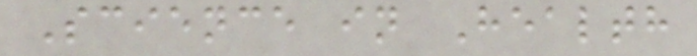Science in Health
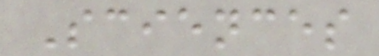Sciences
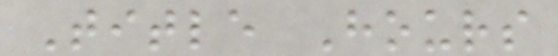Title Hours
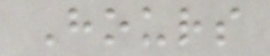Hours
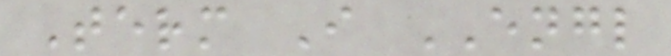Term I ENGL
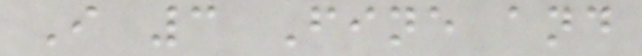I 3 Fine and
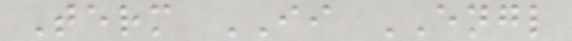Term II ENGL
